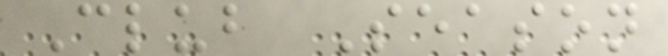Club Season
